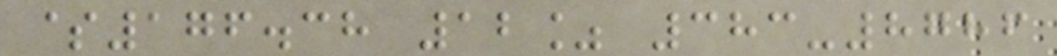$176.38 12% 383-8786
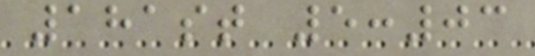181st 5:03
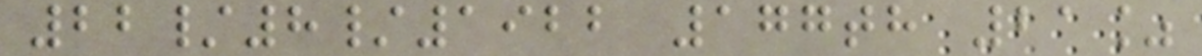22/8/1922 177th 21%
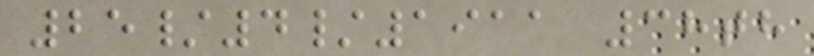25/4/1911 38th
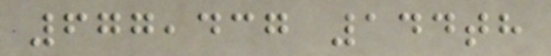677,437 144th
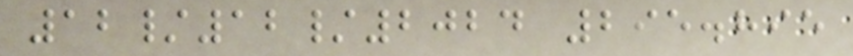12/12/2024 295.895
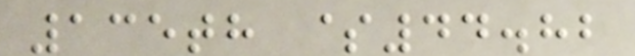135th $44.82
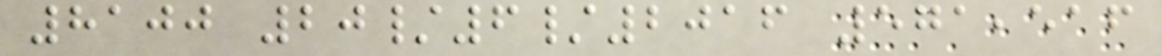8100 20/6/2016 571,516
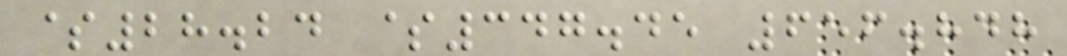$28.24 $347.45 656.848
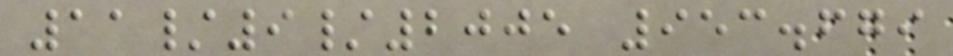11/9/2005 953.679
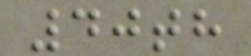40th
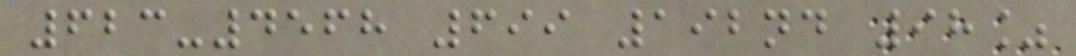623-4568 699 192nd 98%
